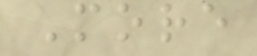More
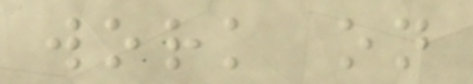work on
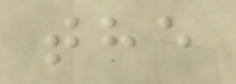the
